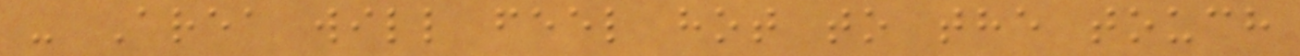- Area will feel hot to the touch
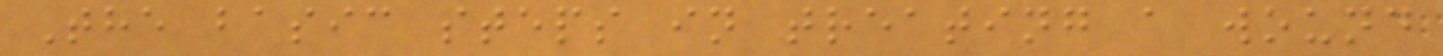The basic steps in treating a wound
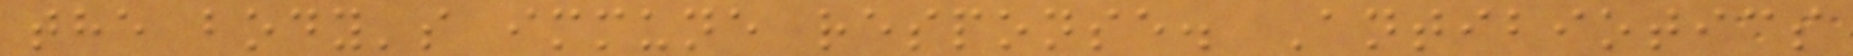the body's immune response. Antibiotics
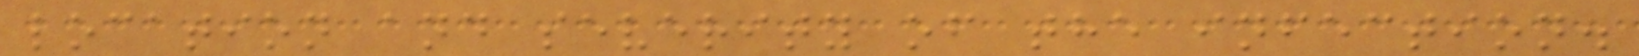location and severity of the infection.
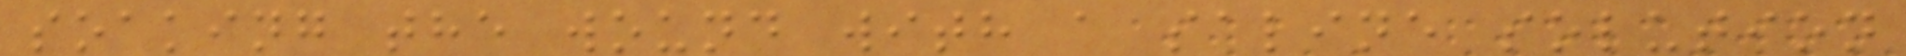soaking the wound with a saline solution
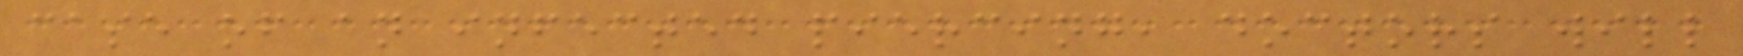case of an infected piercing, doctors will
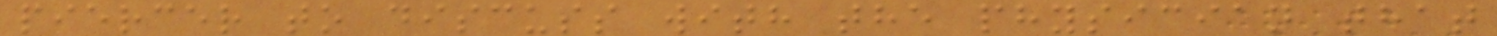piercer to discuss with the physician that
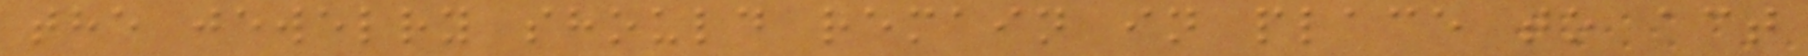the jewelry should remain in place to act
